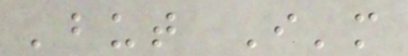'but I'm
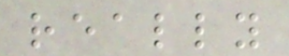really
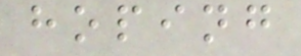hoping
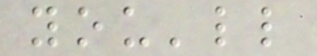you'll
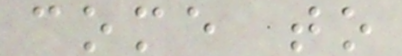come to
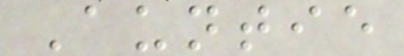Auntie
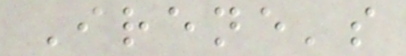Irene's
